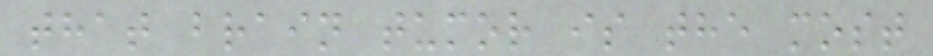that brain tumor is the most
